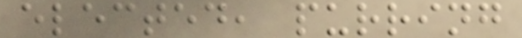elected, purring
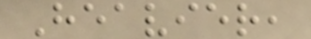Heavier,
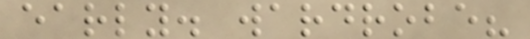early. wardrobe?
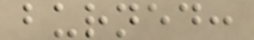burned:
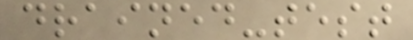drained-test
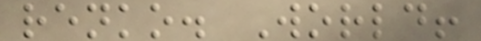renko. World!
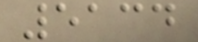5134
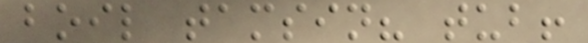boil tamsin? tub!
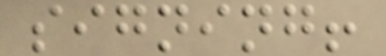signing!
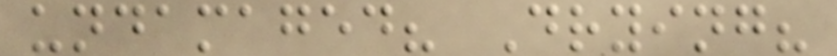undamaged? Drying?
